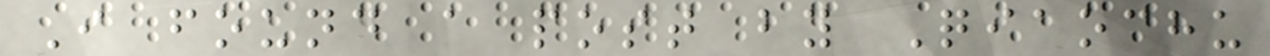I found a post by Qiaochu
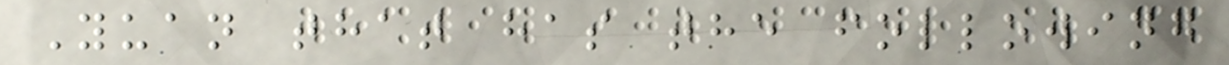Yuan that has the following
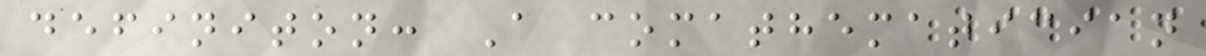definiton: A comathematician
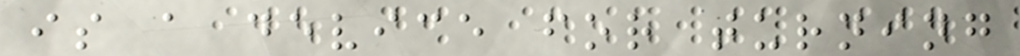is a device for turning
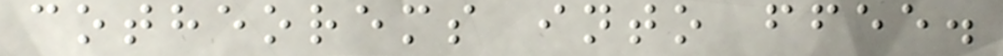cotheorems into ffee.
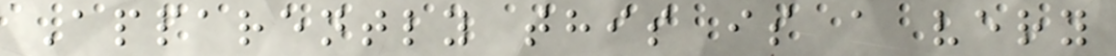Apparently this is a very
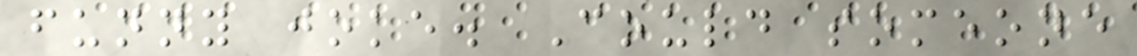funny joke. Could someone
